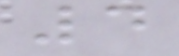4
